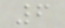6
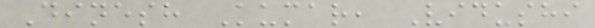Dinesh Kumar, Vidushi
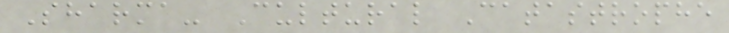Sharma- Cultural Catastrophe
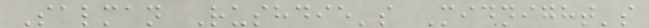Salman Rushdie's Midnight's
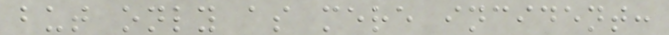but only as mere incident:
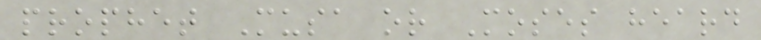prophet Musa or Moses heard
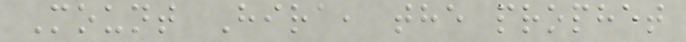Mount Hira, the prophet
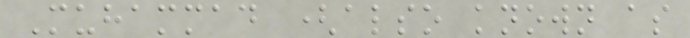Muhammad (also known as
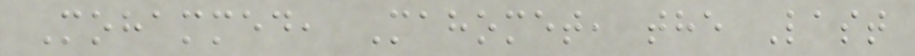Mohammed, Mahomet, the Last
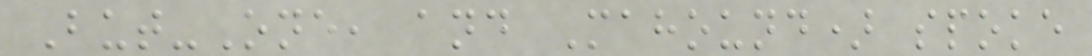But-One, and Mahound) spoke
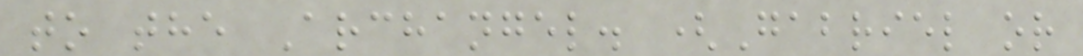to the Archangel. (Gabriel or
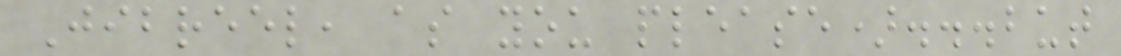Jibreel, as you please)...but
